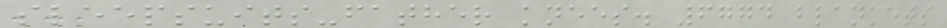sleepsuits-father knees. 6774 blankets
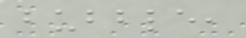bubble,
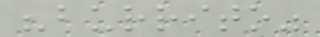"burrito"
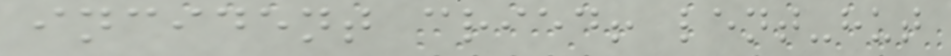incident cried! lent-hut
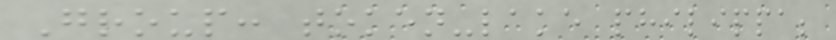Group: token-lake philippa;
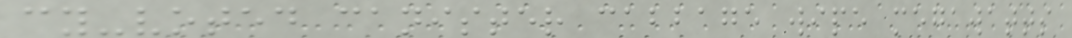cy-voted canister cabbage wipe megawatts
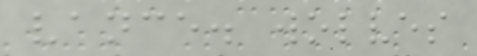vance. wolves
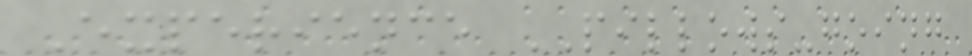Experience PILLOWS-going
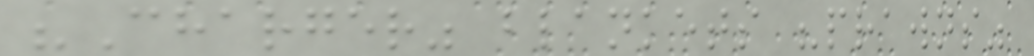"Charger" blankets "prawns"
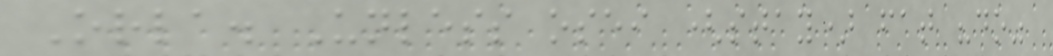Orla. Unless osei (stay) fat "do"
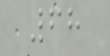68
